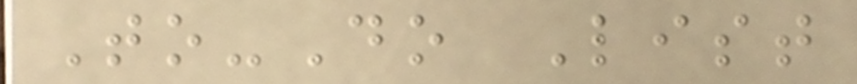To-Do List
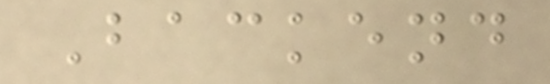Backend
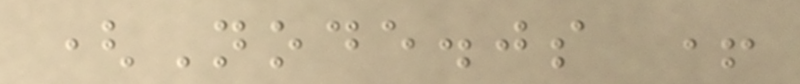(Node.js +
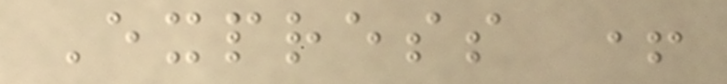Express +
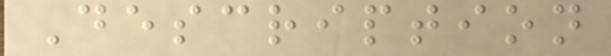Description
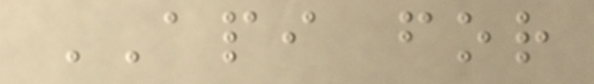API for
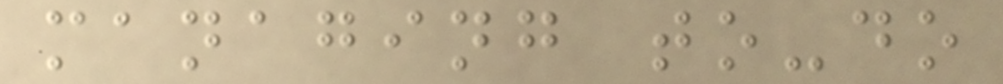managing to-do
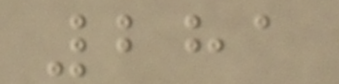281
